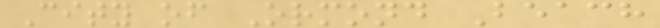City of Ormond Beach
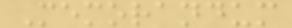Memorandum
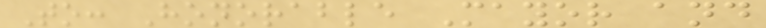To: Honorable Mayor and
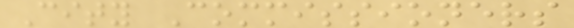City Commissioners
